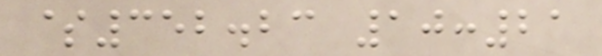$352.23 10:21
